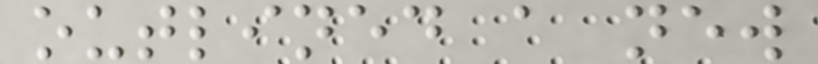outlined a new
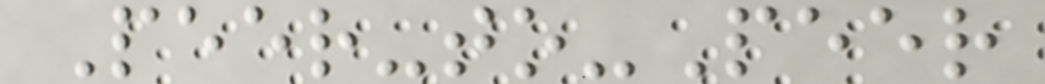Peer-to-Peer
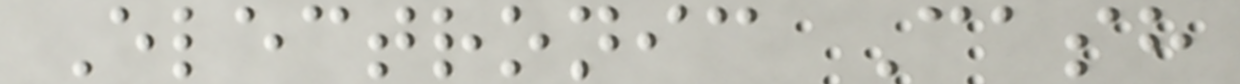Electronic Cash
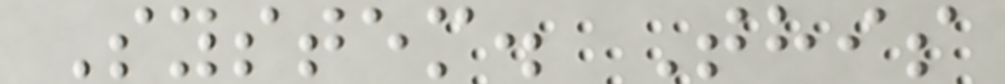System. This
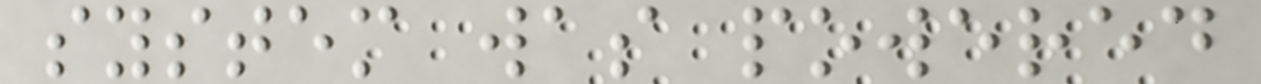system was powered
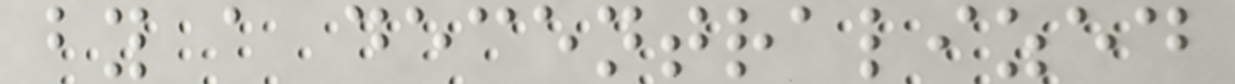by a decentralized
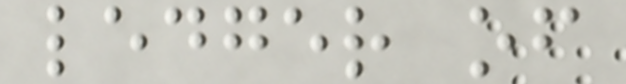ledger of
